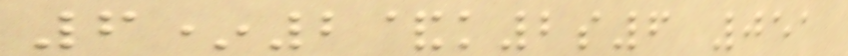6*2&k2s6 051
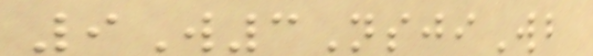9W3NsjiWb
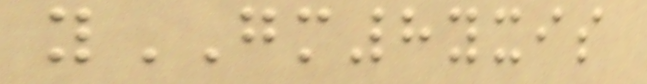yGM8yxis
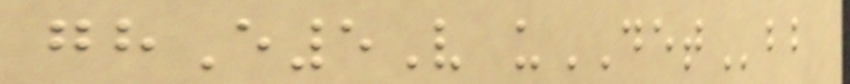ghE5V uDETbb
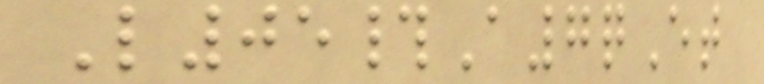L05#A7qEt
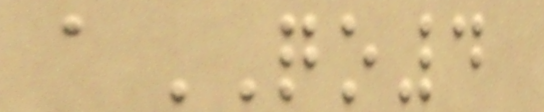aQO4
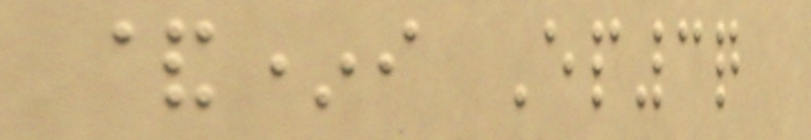&*i Ep3q
